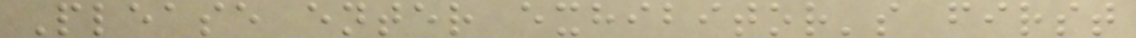Please enter exhibitor's first
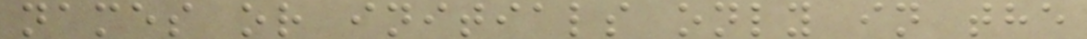names or initials only in the
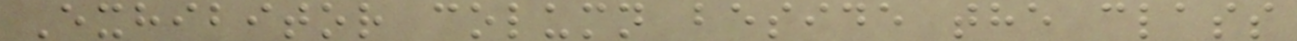Exhibitor column beside the class
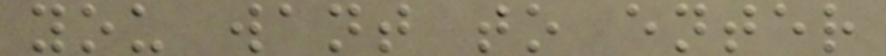you want to enter
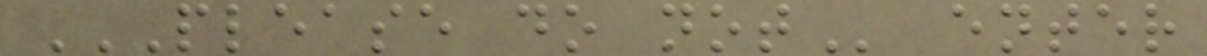PLEASE DO NOT enter
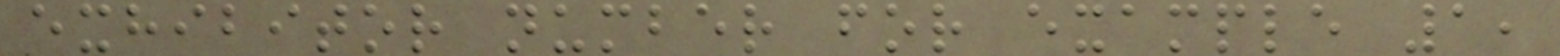exhibitor number for example 1,
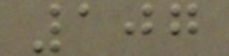107
